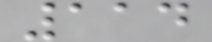114
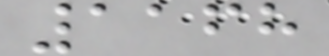1168
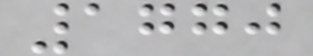1770
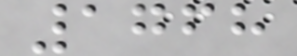1768
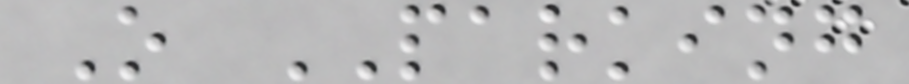O PARKING
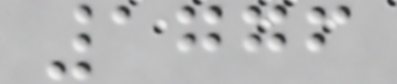1776
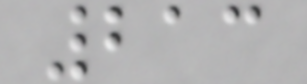213
